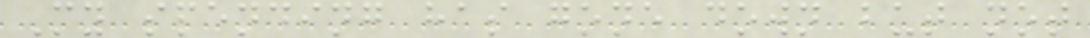My spending has gone down but not
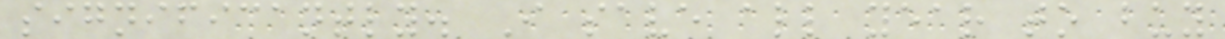significantly. I save all year to buy
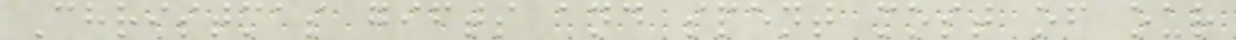Christmas gifts and spent most of our
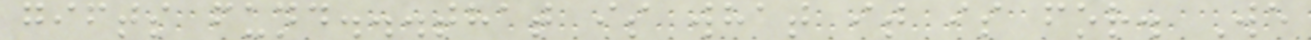gifts fund...that is what it is for. We
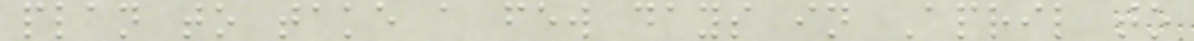plan to take a few days in April to
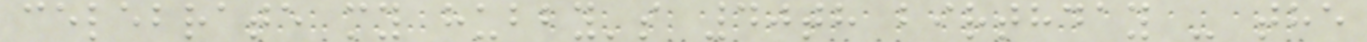celebrate my hubby's 40th birthday - the
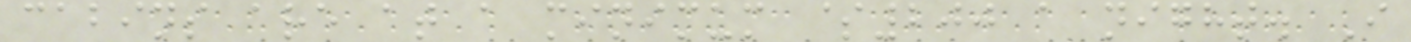cabins are at a minimum $200 a night. I
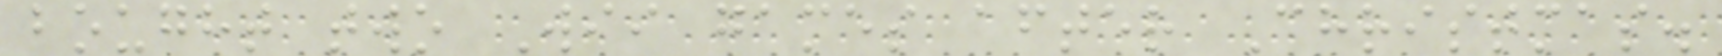bought two Wii games after Christmas.
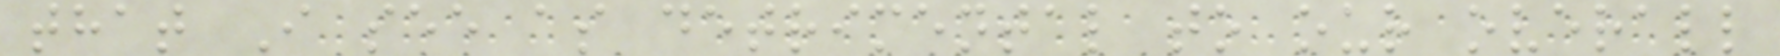that I see as detrimental to our overall
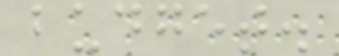budget.
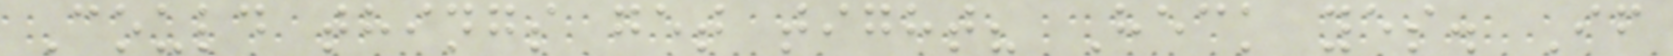Could things get tight? Heck yes. If
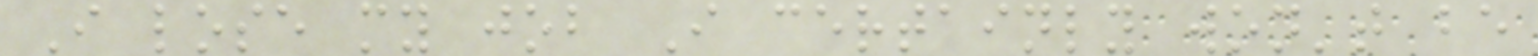I lose my job I certainly won't be
